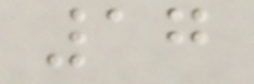17
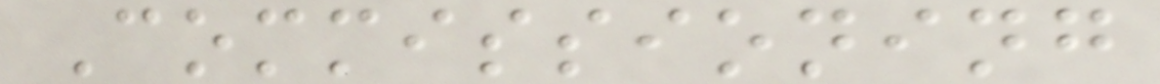Commissioning
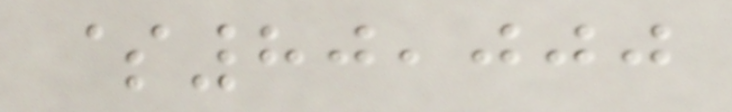$80,000
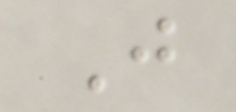J
